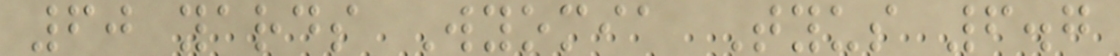60 yards Wyomia Tyus 6.7
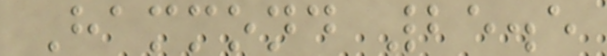Hammond 25.5
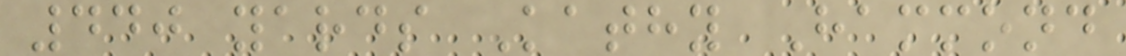440 yards Kathy Hammond
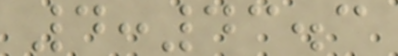4:43.3
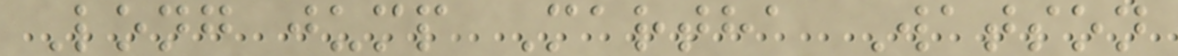Long jump Martha Watson
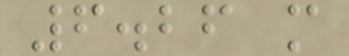6.26 m
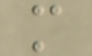m
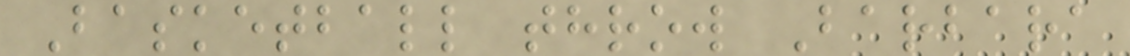Basketball throw Barbara
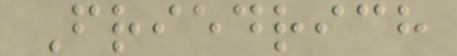Friedrich
